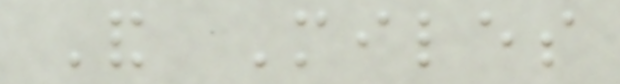And Miles
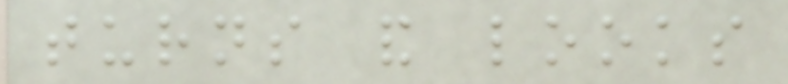turns and looks
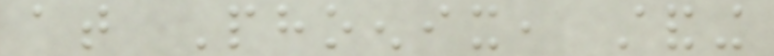at Phoenix, standing
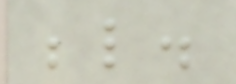below.
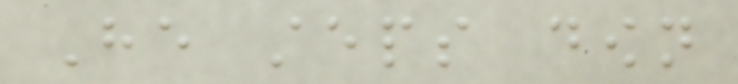He steps down
